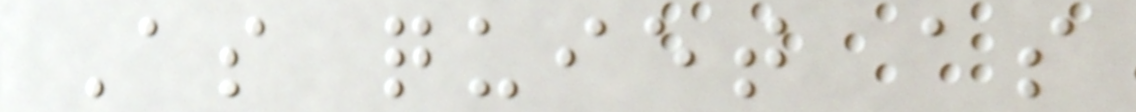As quiet as
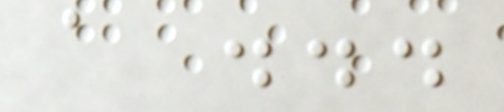a ...
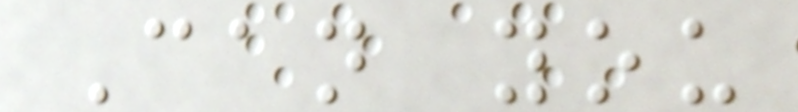Can you
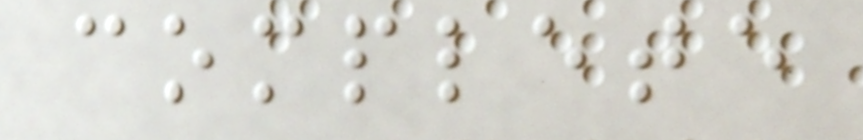complete
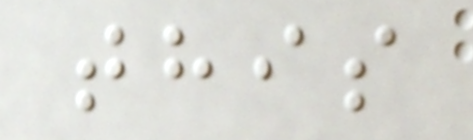this
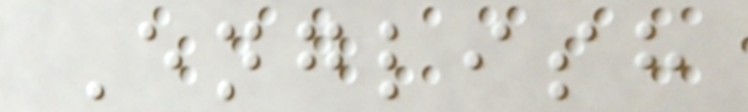English
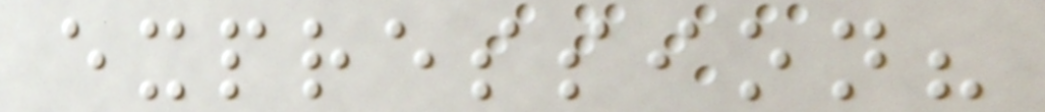expression?
